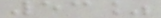53%
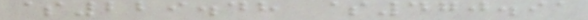$229.48 $470.91
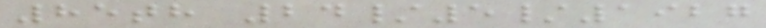85th 24/5/1927
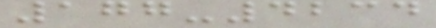177-4234
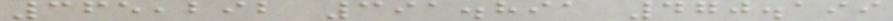365,292 391.891 470.199
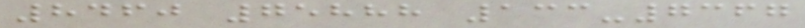8460 75888 133-7367
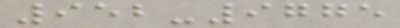952-9775
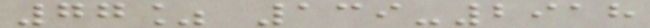77% 139-2918
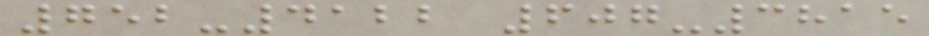752-4122 607-3815
